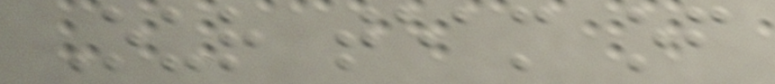Our team of
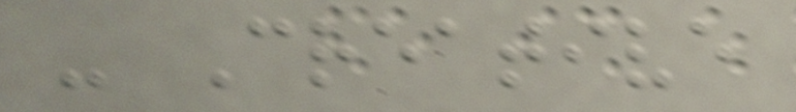- Creative
